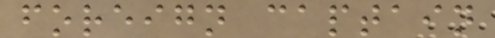foreign captain
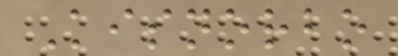Kisnorbo
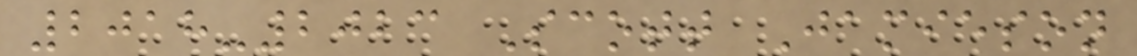2018-2023 Scott Jamieson
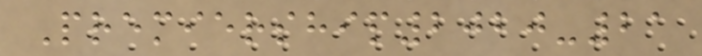Premiership2020-21
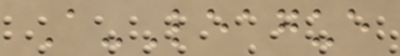A-League
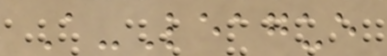A-League
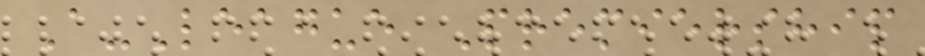A-League Premiership
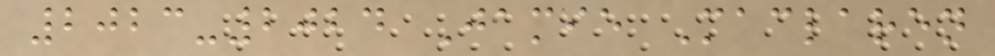2023-2024 Jamie Maclaren
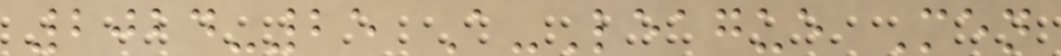2024-25 A-League Men
